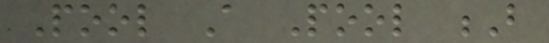Pool A Pool B
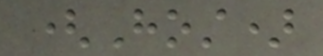(Host)
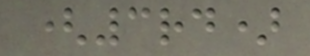(3rd)
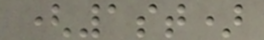(1st)
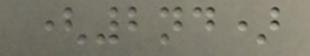(2nd)
